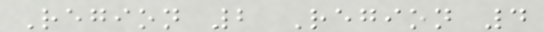Region 2 Region 4
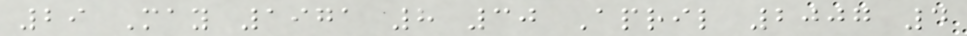29 May 1971 8 30 April 2007 4
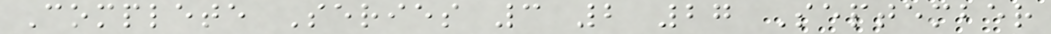Complete Series 3 2 27 September
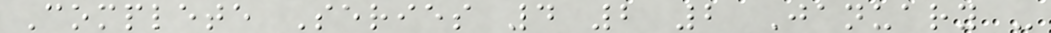Complete Series 4 2 2 January -
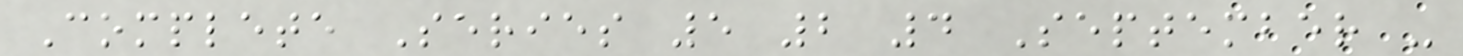Complete Series 5 2 4 September -
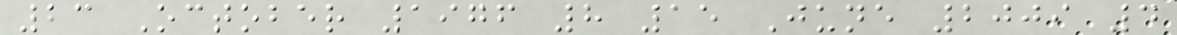23 October 1976 8 15 June 2009 4
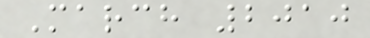March 2010
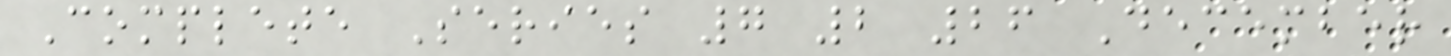Complete Series 7 2 26 December
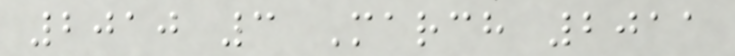2010 3 March 2011
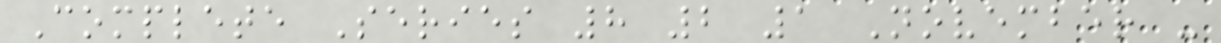Complete Series 8 2 1 November -
